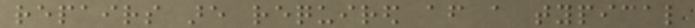repairs are required after a typical
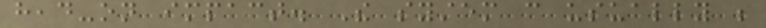head-on impact. The system can usually be
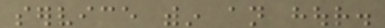service within an hour.
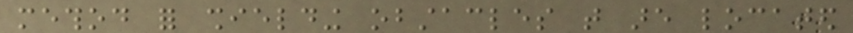method for shielding obstacles that are located
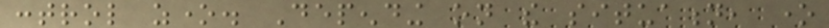control zone. Depending on the situation, one
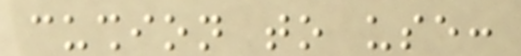cushion to use:
